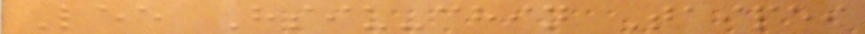Lee Hsiu-chin Taipei
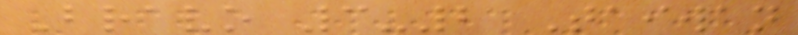Bravo 3-2 Taiwan
